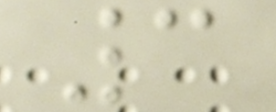3
